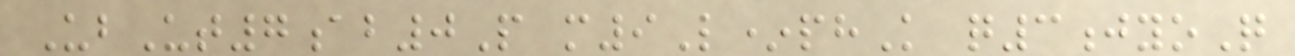UbUt7ab0P m9L*phK q3jyoQ
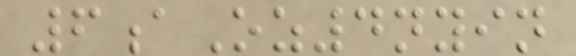6aOz4nyin
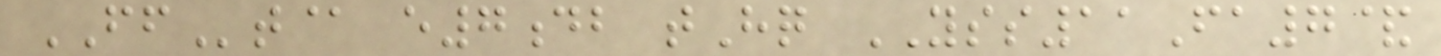FFt@ e7db tHq YSS11Fa7&
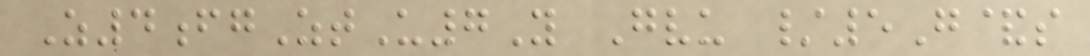Z4fgZtU7Y Gvu /5G&s
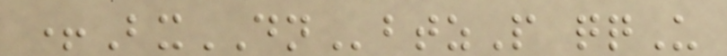+BxDNbtzP qqU
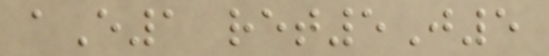aE1 ret5J5
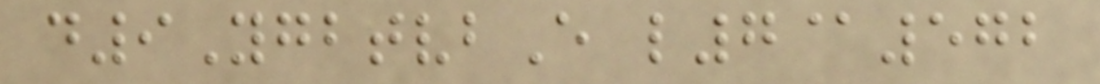d9YgbtvbE l7@572
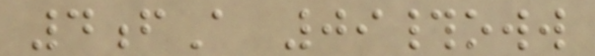4fA 09#oww
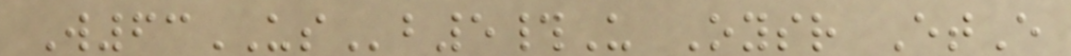W63USb5#U Oysr EtE
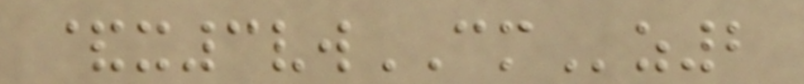&x3vwCMz2
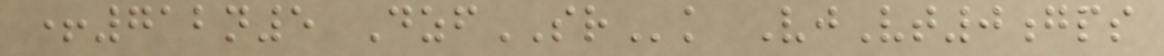+712n5 DzfSRk VjVt0gps
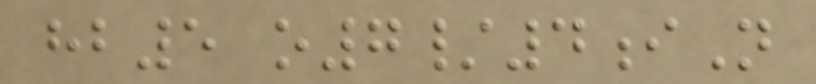hb5 o7/4iN
